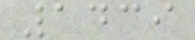1439
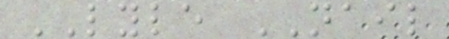LYLE NAIL
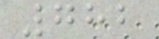782
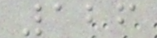126
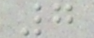7
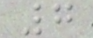7
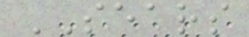SEARS
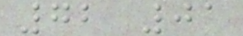72 01
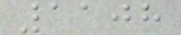1108
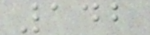142
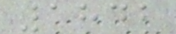1842
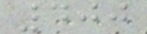400
